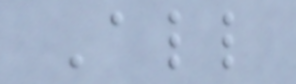All
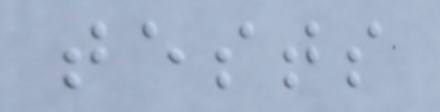tests
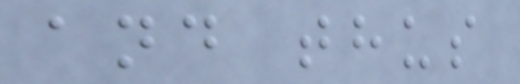and thus
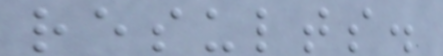results.
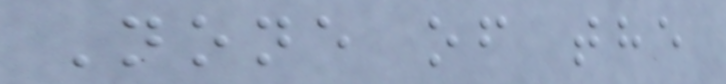None of the
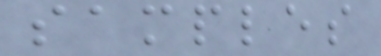samples
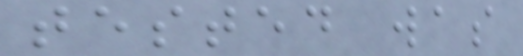tested was
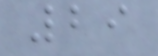29
